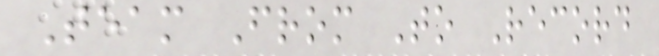Team From To Record
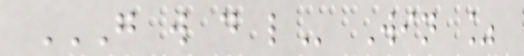G W D L Win %
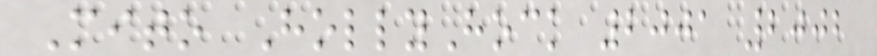Mito HollyHock 2001 2002
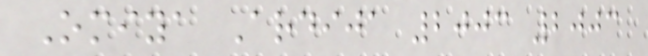Omiya Ardija 2003 2003
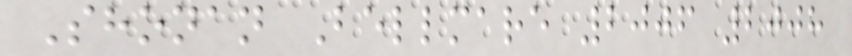Shonan Bellmare 2006 2008
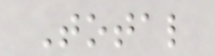Total
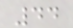44
